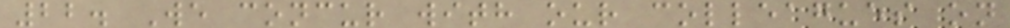22. We concur with our colleagues on
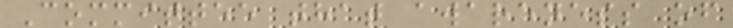Committee that awareness of
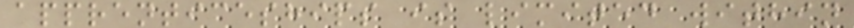apprenticeships is limited within
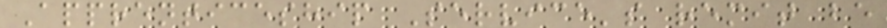Apprenticeship Service's remit be
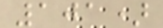101)
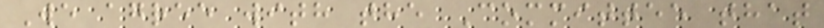We agree with the Committee that
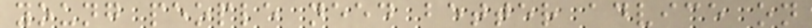young people need better advice on
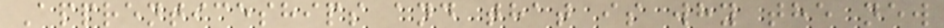Apprenticeships and that is why the new
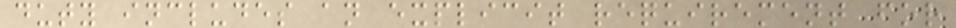duty includes an explicit requirement for
